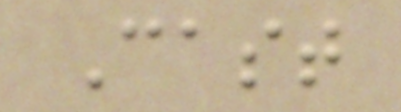Cast
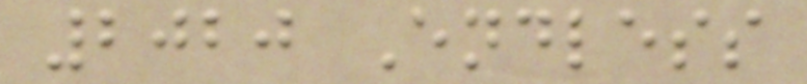2020 Endless
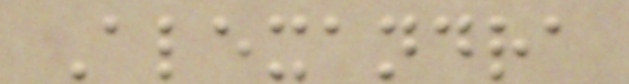Alexandra
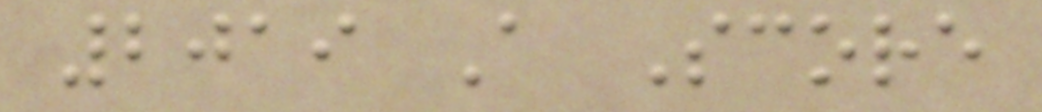2019 A Score
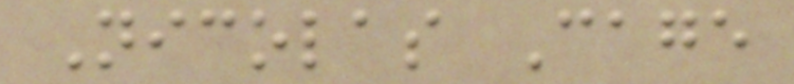Nicolas Cage
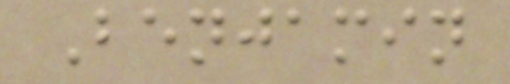Benjamin
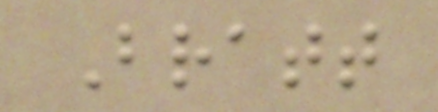Bratt
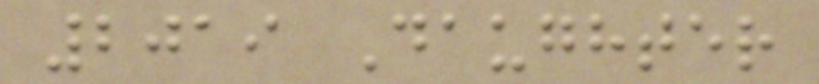2019 Daughter
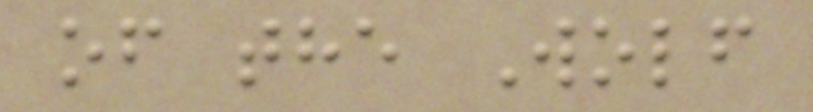of the Wolf
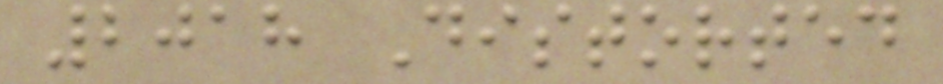2018 Distorted
